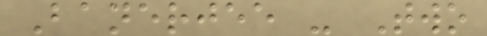Banerjee - Two
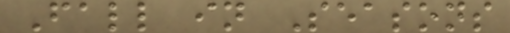Fall in Seasons
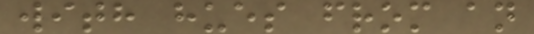with hues from an
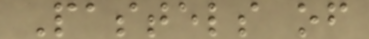Pastels of
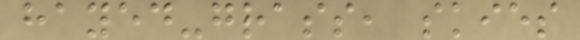hayed-grass, skies
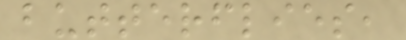butterflies,
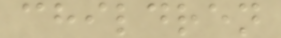children
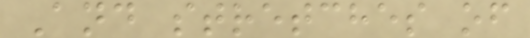And stretches of
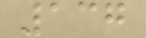137
